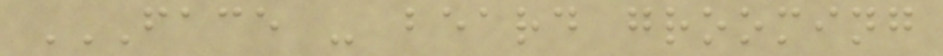FACE - BEARD GROOMING
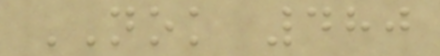NOK 480
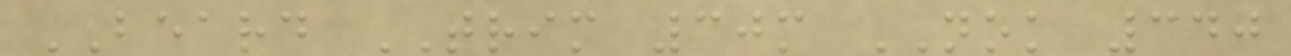BEARD TRIM 30m NOK 340
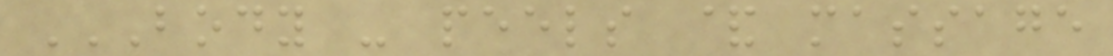BODY - PEELS & MASSAGE
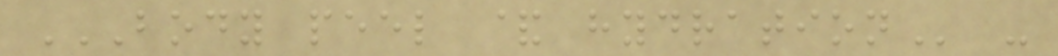BODY PEEL & HYDRATION -
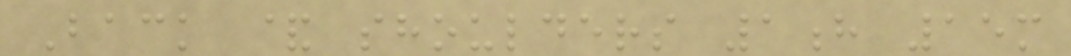Back & shoulders 1h 15m
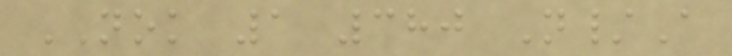NOK 1 380 N/A
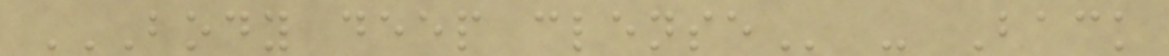BODY DEEP CLENSE - Back
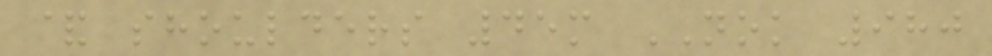& shoulders 45m NOK 980
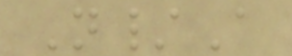N/A
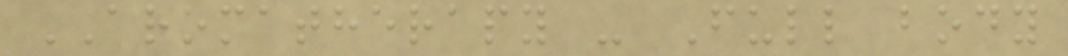AROMATHERAPY - Full body
